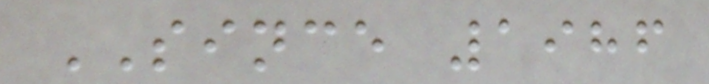SINCE 1986
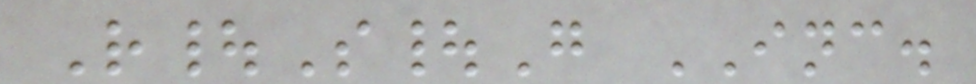R|S|G INC.
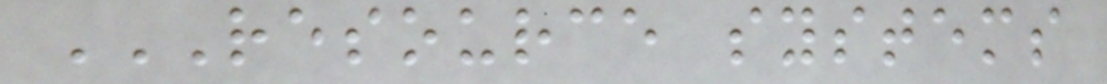RESOURCE SYSTEMS
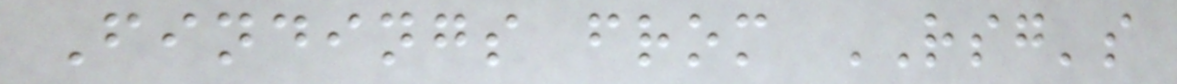Findings from RSG's
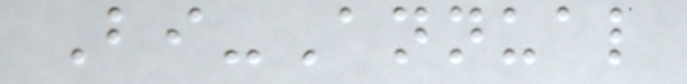Bi-Annual
